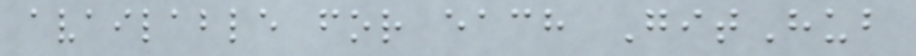available for each GitHub
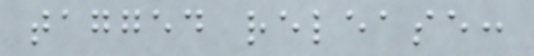tagged release:
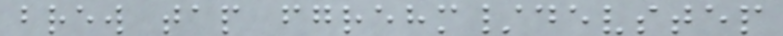brew tap fgrehm/devstep
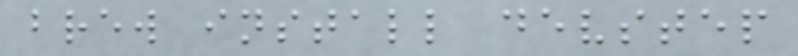brew install devstep
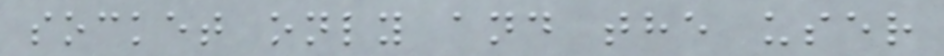socket only and the user
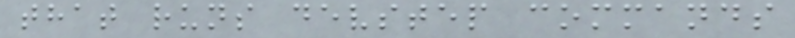that runs devstep commands
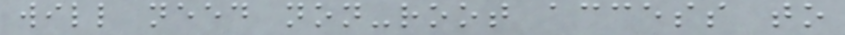will need non-root access to
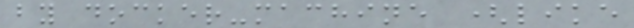by docker-machine (like
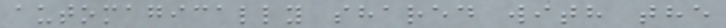automagically shared with the
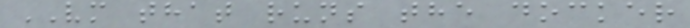VM that runs the docker
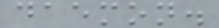daemon.
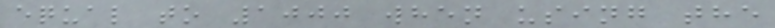equal to 1000 when using the
